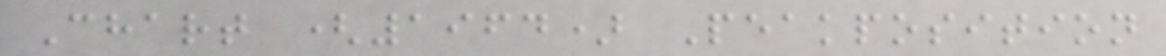Chart (1964) Peakposition
